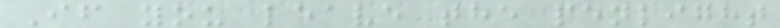If you leave the penlight
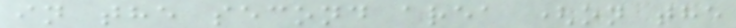in the second area (on the
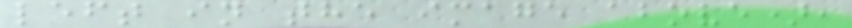left in the image above),
